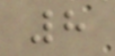8
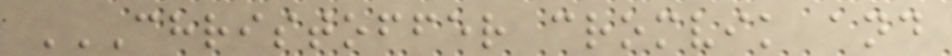CHRISTOFFER CROMVIK AND
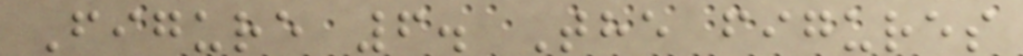Figure 6. The figures
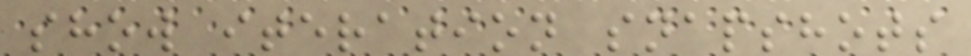show iteration snapshots
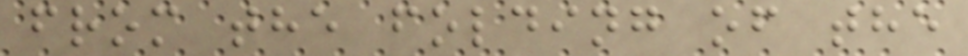from the folding of the
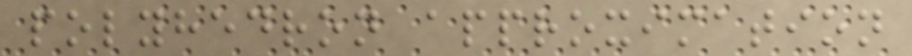polyhedron approximation
